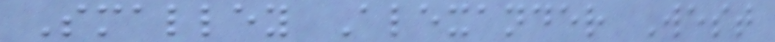Smalley Alexander West
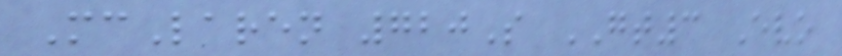McLaren 720S GT3 Evo
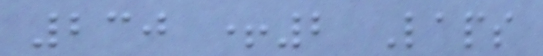230 +2 Laps
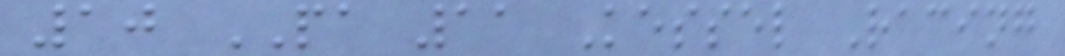10 PA 11 Kessel Racing
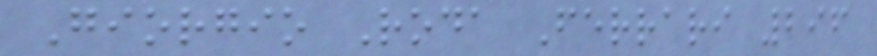Giorgio Roda Ferrari 296
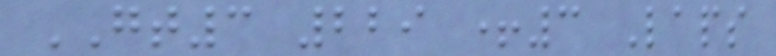GT3 229 +3 Laps
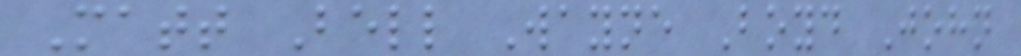Matt Bell Wayne Boyd John
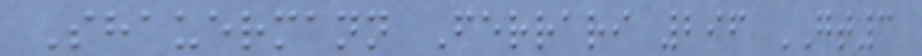Shauermann Ferrari 296 GT3
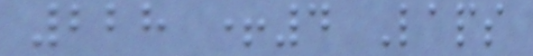228 +4 Laps
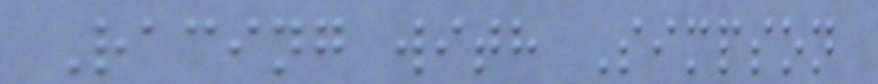Racing with Simpson
